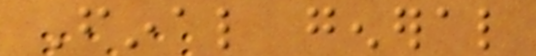Final general
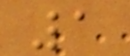1
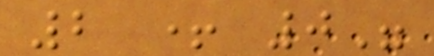2 + 0"
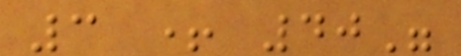3 + 40"
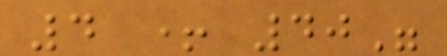4 + 40"
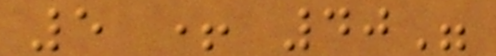5 + 40"
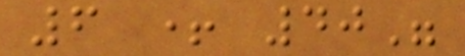6 + 40"
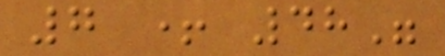7 + 48"
